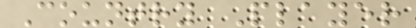Country Player
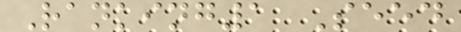Ranking1 Seed
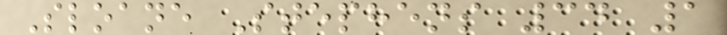Sloane Stephens 34 1
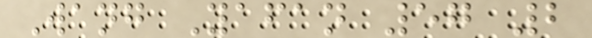Wang Yafan 57 2
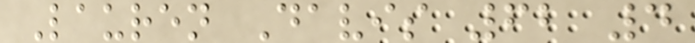Lauren Davis 62 4
